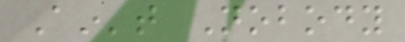Ain't Nobody
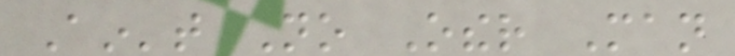Ain't No Other Man
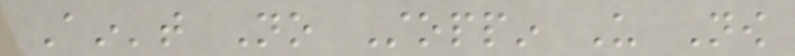Ain't No Stoppin Us Now
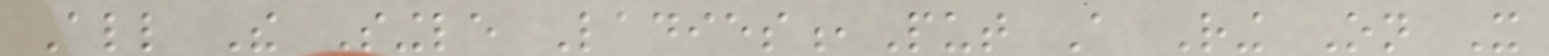All The Single Ladies,Put A Ring On It
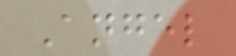Angel
